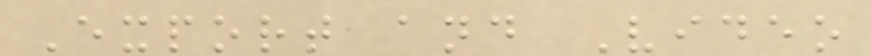Export and Video
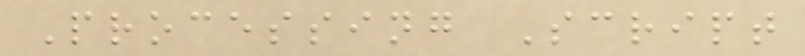Processing Script
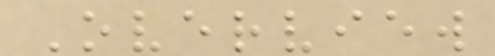Overview
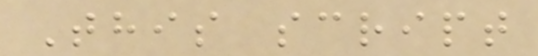This script
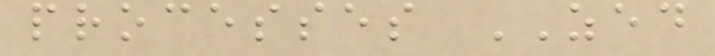processes ZED
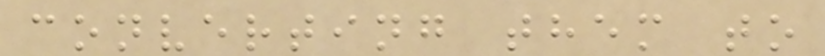converting them to
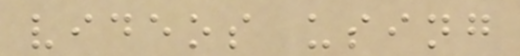videos using
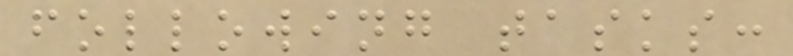following tasks:
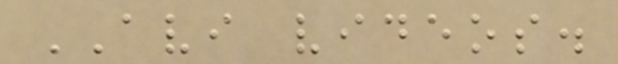AVI videos.
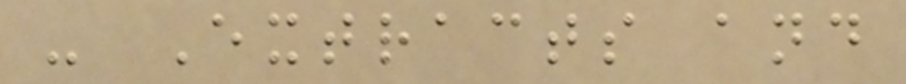- Extracts and
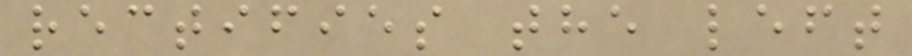rectifies the left
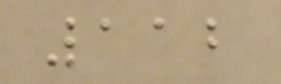112
